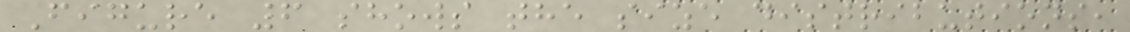Figure 6 shows the size distributions,
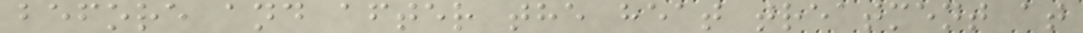before and after the heat treatment at
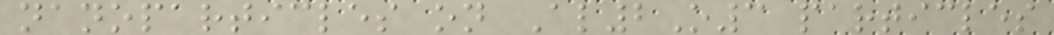nanoparticles on Al2O3 particles
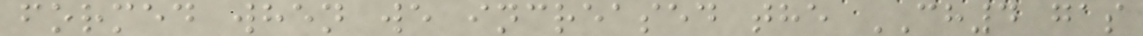formed when we increased the CH4 gas
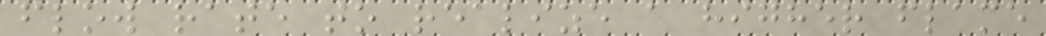flow rate to realize a higher flame
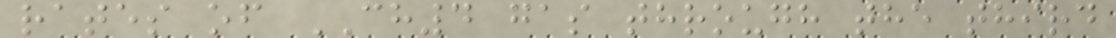rates of CH4 gas through the third
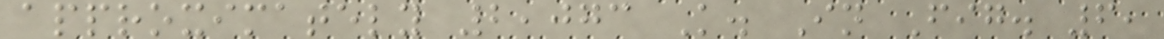approximately 2,073 K. In Fig. 6,
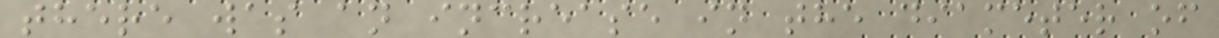there was an increase in the diameter of
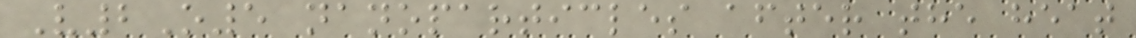V2O5 nanoparticles after the heat
